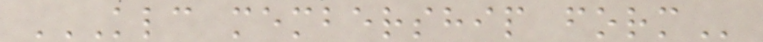KLC MEMBERSHIP FORM
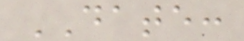DATE:
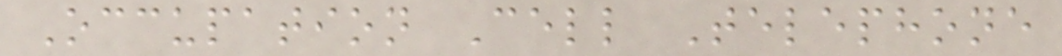Occupation Cell Telephone
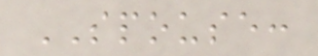SPOUSE:
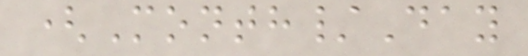(Month/Day
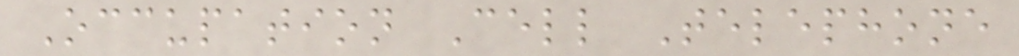Occupation Cell Telephone
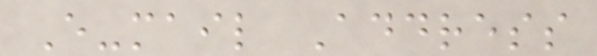E-mail Address
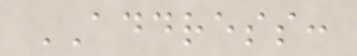ADDRESS:
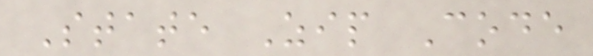State Zip Code
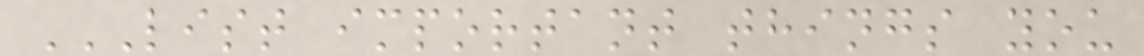LIST IMPORTANT THINGS YOU
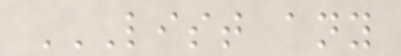LIST ANY
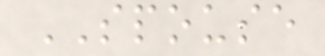SPOUSE
